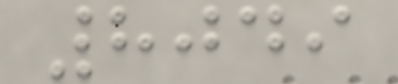8049
